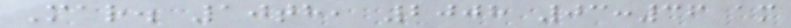Mar. 10th, 2008 03:36 am
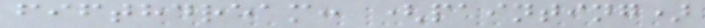fifthdream: (painting)
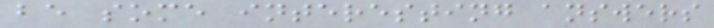be some interesting answers
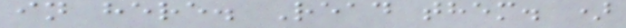in here. Read them. )
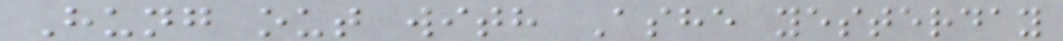Hung out with Ashe yesterday
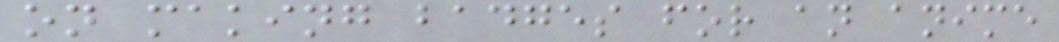on making badges for an anime
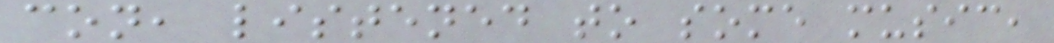con, listened to some music,
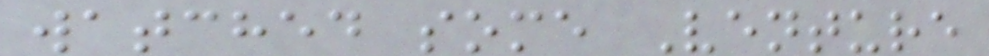watched some Venture
